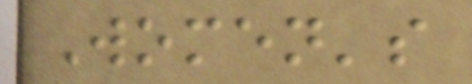Women's
